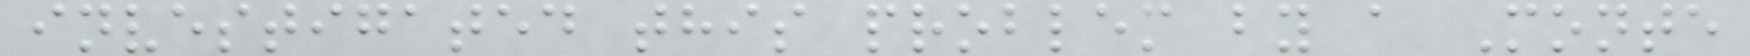investigated this problem by a Monte
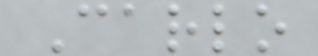Carlo
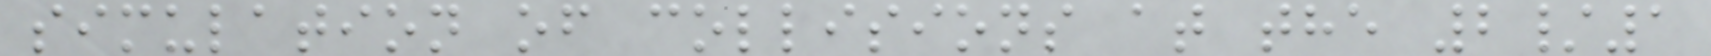simulation of collisions at the 2/1
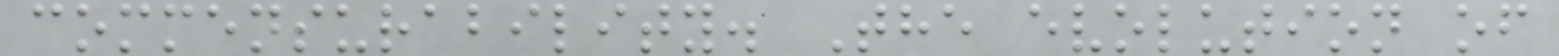commensurability. The evolution of
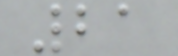21
